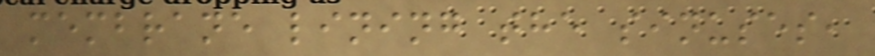membrane lining the sinuses,
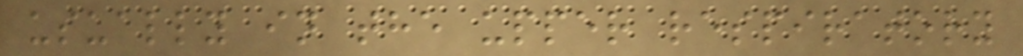usually in the upper respiratory
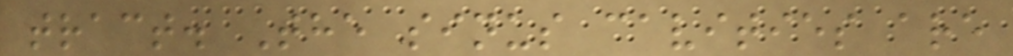tract. The sinus cavities are
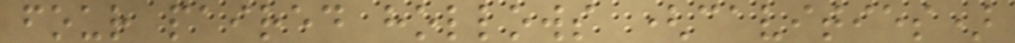four paired hollows (cavities)
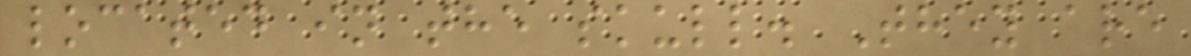located in the skull. They are
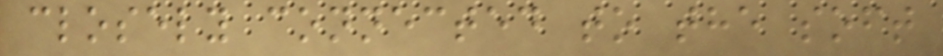closely connected to the soft
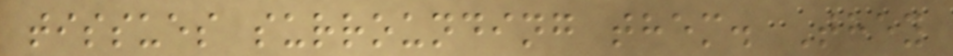tissues surrounding them. They
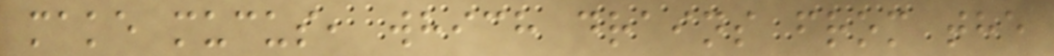make mucus, which drains from the
